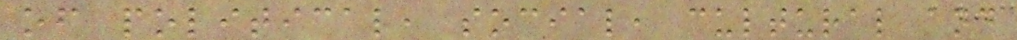of political, social, cultural and
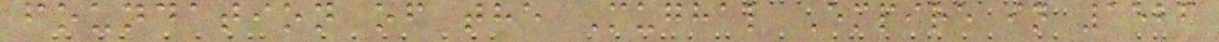foundation of the Mughal Empire in 1526
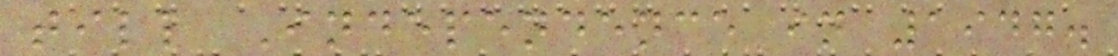till Independence in 1947.
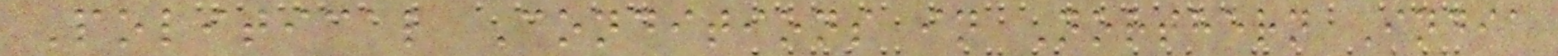Political Conditions in Northern India
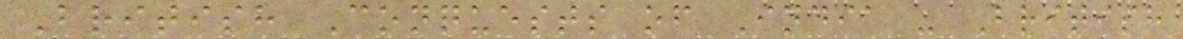British Conquests of India - British
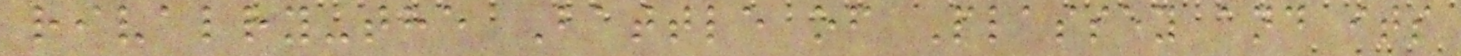rivalry-the Battle of Plassey and its
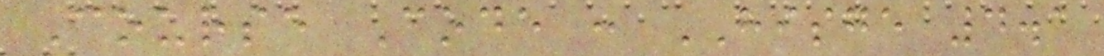Course Code : HISGE 4.1
